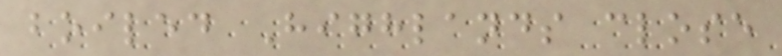boiled Highlands close
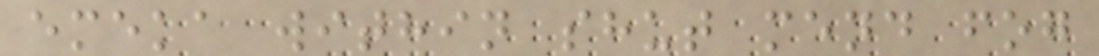emeka within shut mend fog
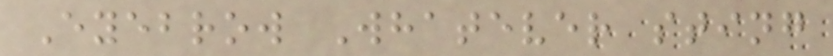Eyebrow Whatever sting
